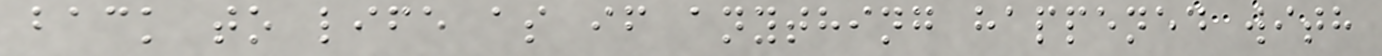back to life as if anything happened with
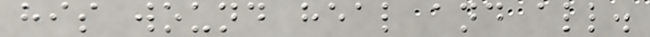his wound heal and all.
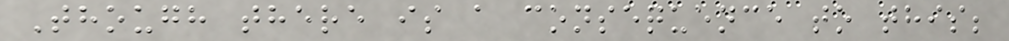Though there is a consequence to this;
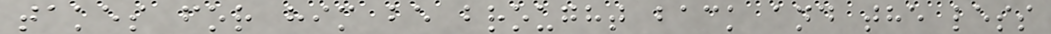takes for him be brought back and the less
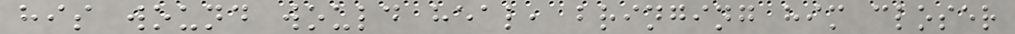his wound would heal, bringing him closer
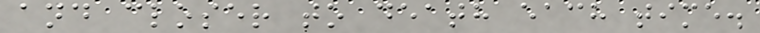and closer to death each time.
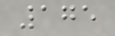175
